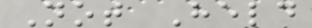Not Held
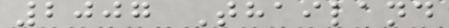2007 Thailand
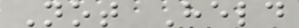Not Held
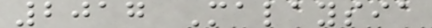2017 Malaysia
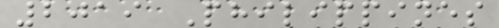2019 Philippines
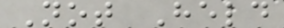Not Held
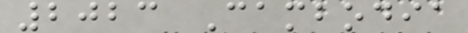2023 Cambodia
